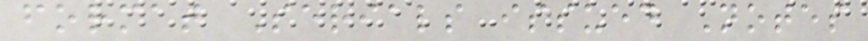format Serials issued Notes
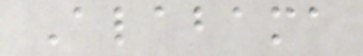Alabama
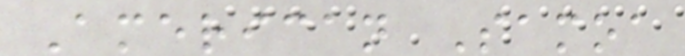American Samoa
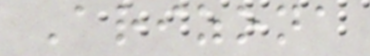Arizona
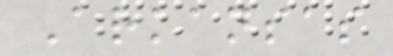Arkansas
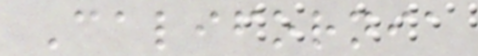California
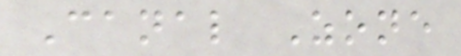Canal Zone
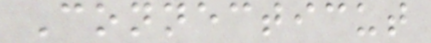Connecticut
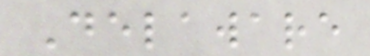Delaware
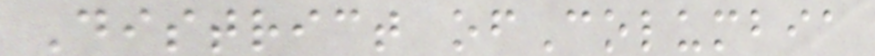District ofColumbia
